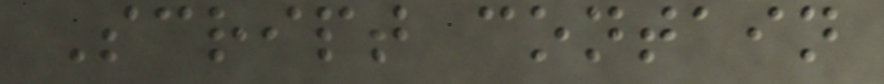Script contain
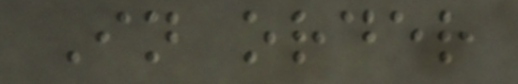In order
